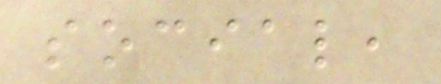social,
